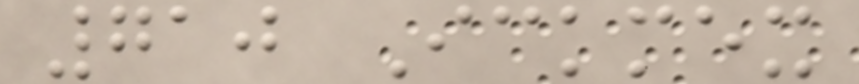710 Ickmex
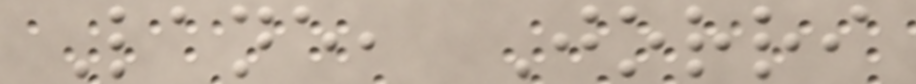Lane, Jorri
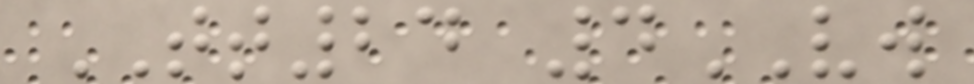TT24 4VW
